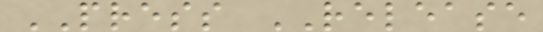PRESS RELEASE
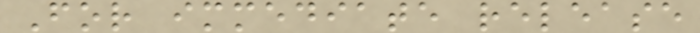For immediate release
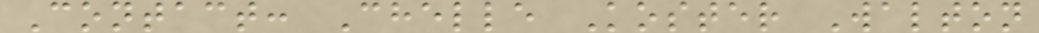Contact: Chelle Koster Walton
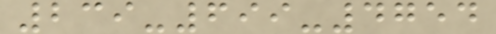239-699-4754
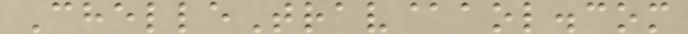ChelleTrav@aol.com
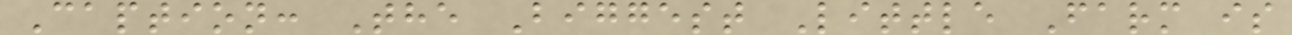Caption: The Biggest Little Farm is
